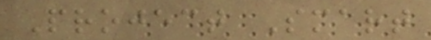Project Smart
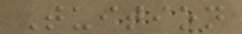Tuition
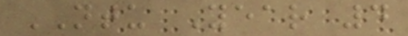NTU Year 4
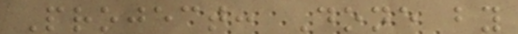Project: Done by
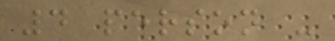4 person -
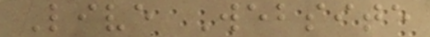Live Website
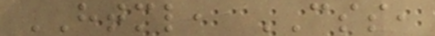HTML, CSS,
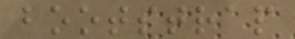bootstrap
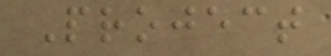Project
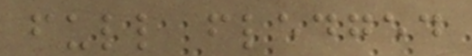full fledged
